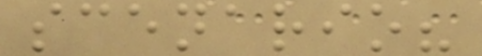scenario?
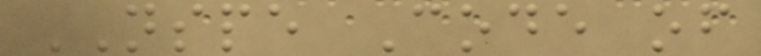NSPE Code of
